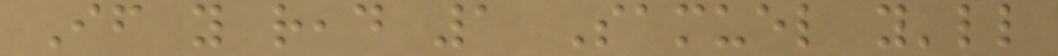If you read 1 Samuel you'll
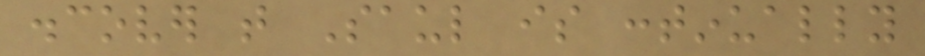discover that Saul is continually
